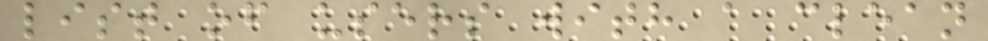list of users with a clean
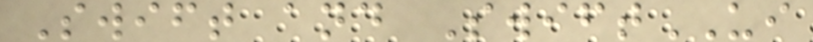Swift and SwiftUI
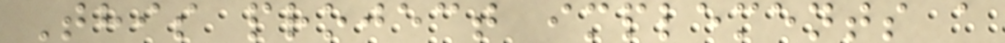This project implements a
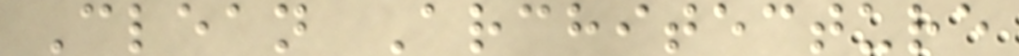Clean Architecture
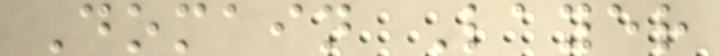Domain Layer
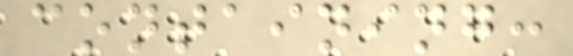containing:
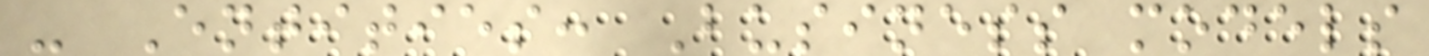- Entities: Business models
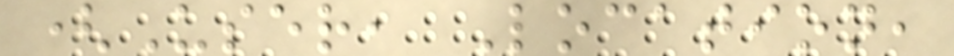(User, Location,
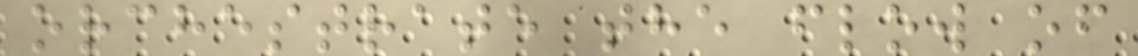orchestrate the flow of
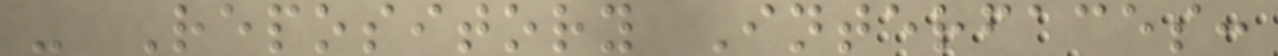- Repository Interfaces:
